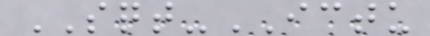SQT-ICTU
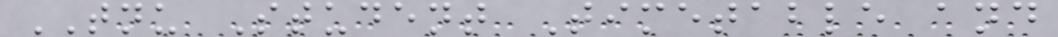TNU Student Timetable and
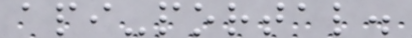api-portal.
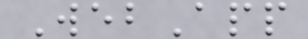WebApp
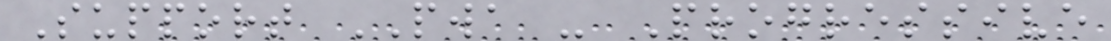Support PWA - Progressive
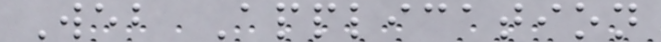Web Application
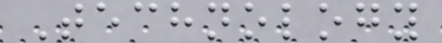Technology
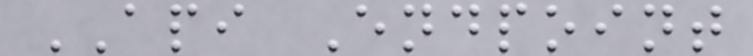API Endpoint
